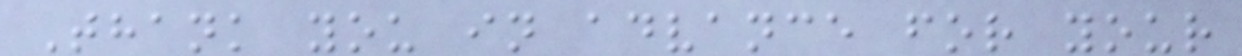Thank you in advance for your
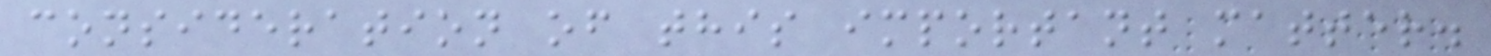consideration of this important matter.
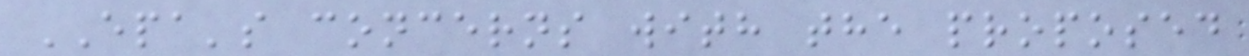EPA's concerns with the proposed
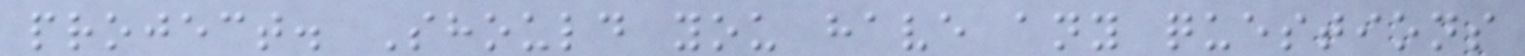project. Should you have any questions
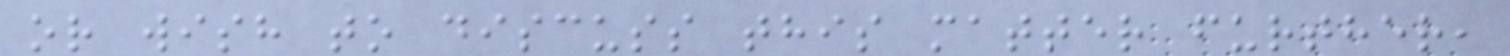or wish to discuss this matter further,
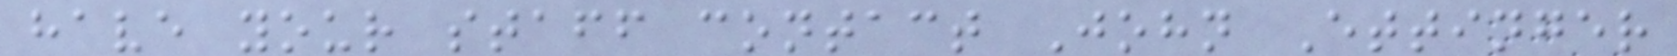have your staff contact John Ettinger
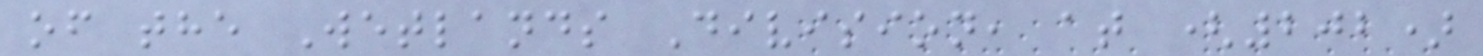of the Wetlands Division, at (202)
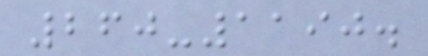260-1190.
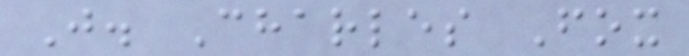J. Charles Fox
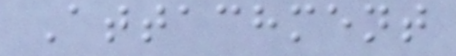Attachment
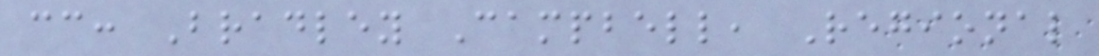cc: Bradley Campbell, Regional
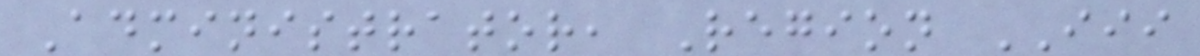Administrator, Region III
